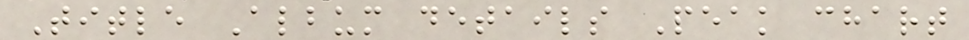Title Album details Peak chart
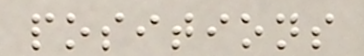positions
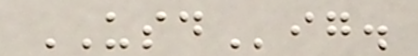USDig.
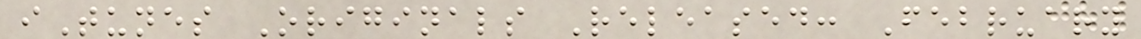iTunes Originals Released: February
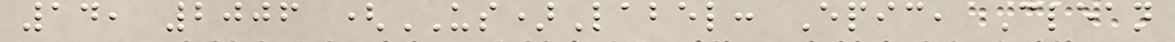14, 2006 (US)Label: Epic, Clean
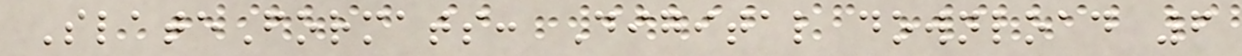SlateFormats: Digital download 6
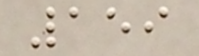159
